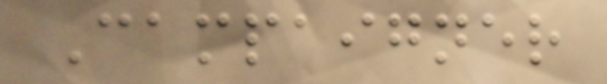Campaigner
